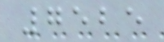7525
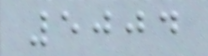5004
